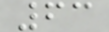63
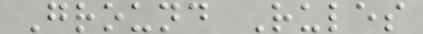Ground Rules
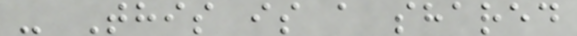- This is a shared
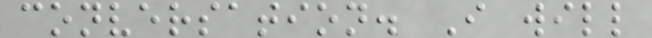conversation. I will
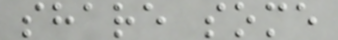share some
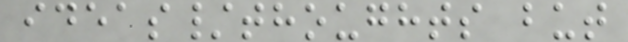ideas/thoughts but
